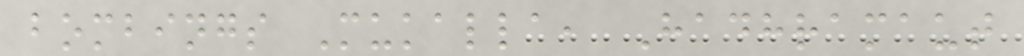bombings Mukalla, Hadhramaut
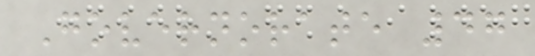Governorate 47
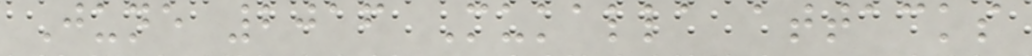June 2016 Mukalla attacks
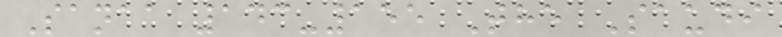Sanaa 143-155 The Saudi
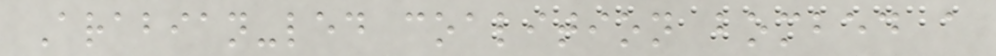Arabian-led coalition bombed a
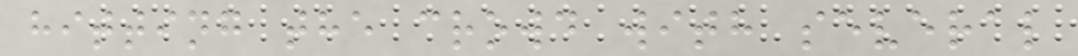hitting the crowd with several
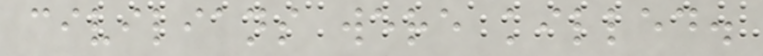civilians were killed.
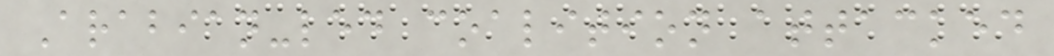Arabian-led coalition attacked
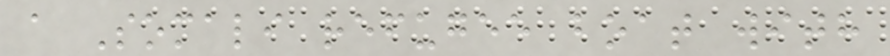a Somali refugee boat with
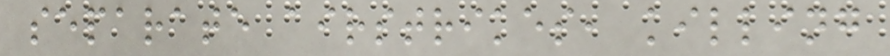separate airstrikes, killing
